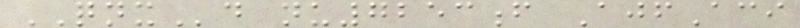QNXd nu7253f AjfAci
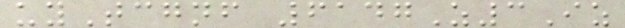uyTcgnf 6147Z3Iz
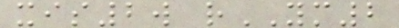xis2w rYM2
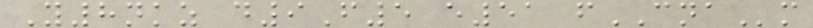Y8nkz d9F5 e51 fCNAm
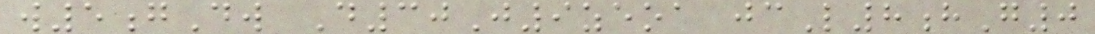w5gDw D30J9zeoa jcL8hG0
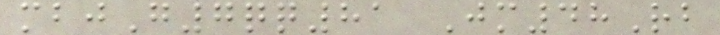mbjG7qq81 Jm48Rb
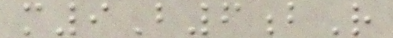m9B6bR
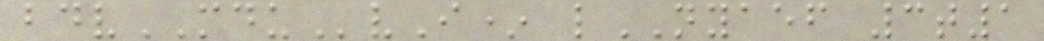bdvMDUvI* lNYAEF 3t1
